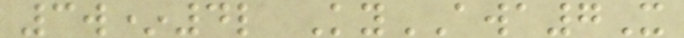3w*4l KyAWA7X
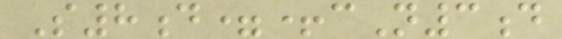S8d=+cN3d
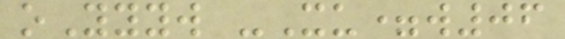oYyyw -Xu=w06
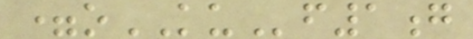=oKUf1g
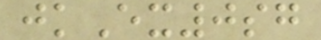jkEx0sg
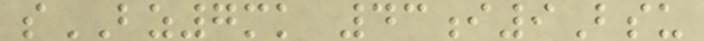sBZ7mk 43i9Bsu
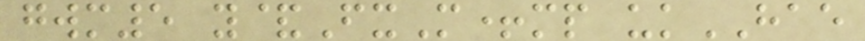gwm5 y&FxM+mp ukHAE
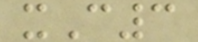xC3
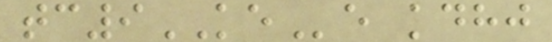tc9KEe kdhj
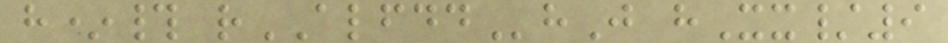h*# rALFDDhJ hXx/9
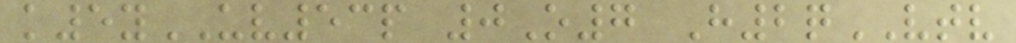k5yUV53p 0O7 H2qVTV
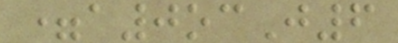=a0ocJ6
